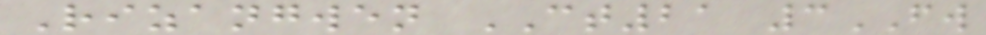Rizangwen CT21 3FW
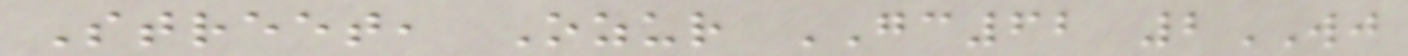Street, Ozur GC62 2WJ
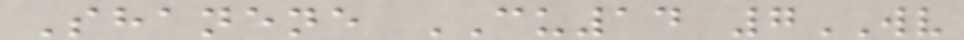Shanene CU14 7WV
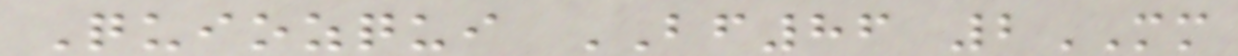Quiozqui BF86 2MM
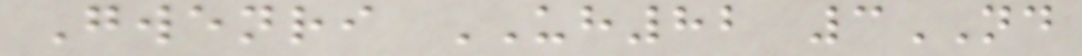Gwenri UH82 3ND
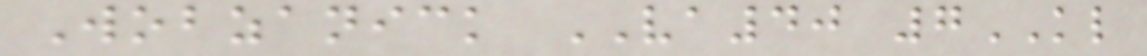Wobzanick VA40 7KL
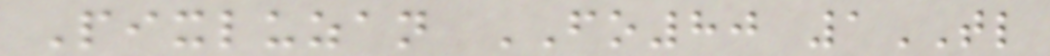Pixluzan FO80 1TL
